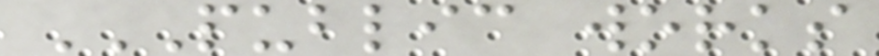PUBLIC WORKS
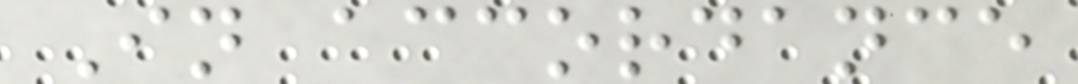In accordance
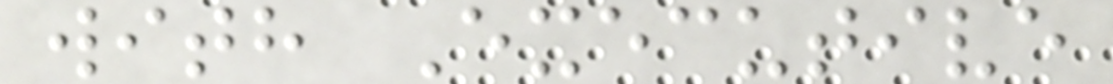with Executive
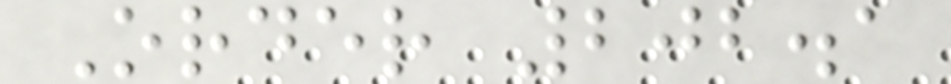Order 202.1
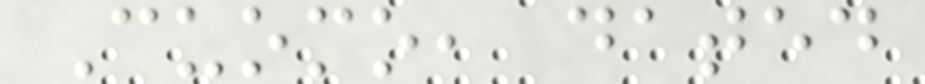Cuomo, dated
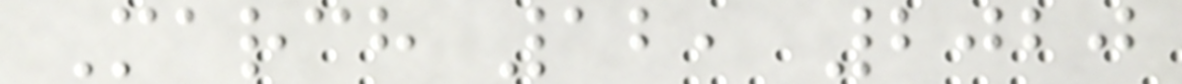March 12, 2020
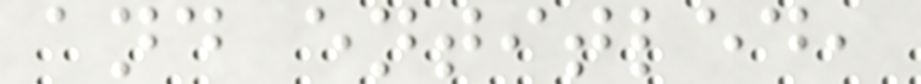and entitled,
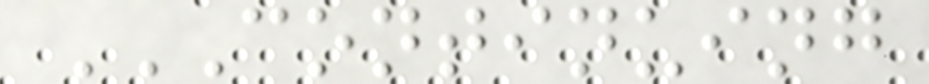CONTINUING
